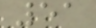51
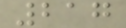217
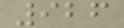926
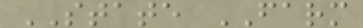STATE FARM
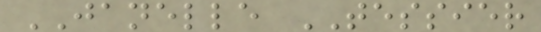JANELLE TESSIER
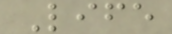Life
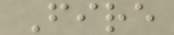Fire
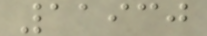11930
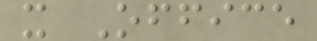x Office
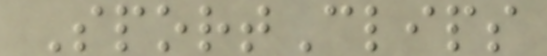SportClips
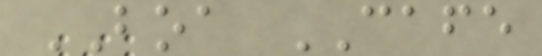BOA CAFE
